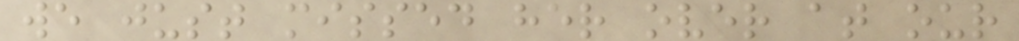we just missed her over at our
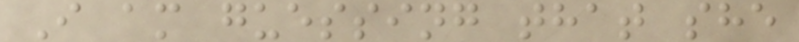I am guessing that she
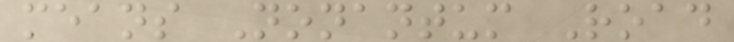means Nonantum Road
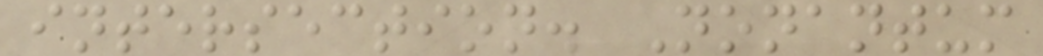intersection. Nonantum
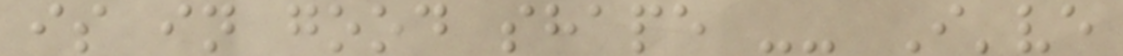is in good shape -- I've
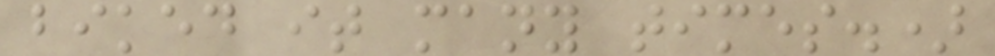biked it many times.)
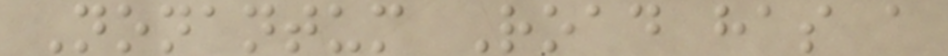Nonantum Road has a
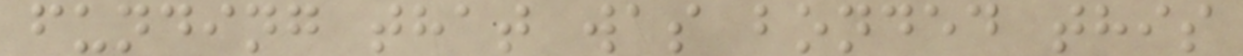funding that was bonded this
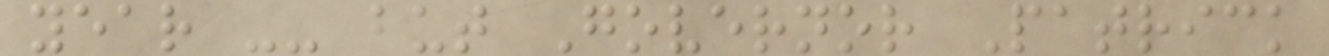year -- but Governor Patrick
